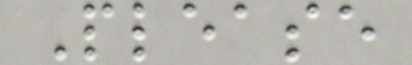Please
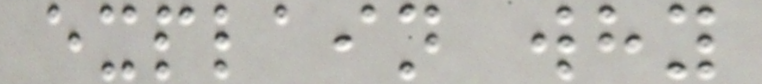explain why
